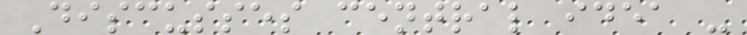Discusses central idea -
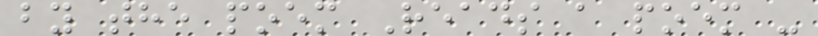by the poem Reads a poem -
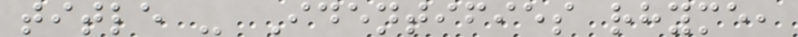title - Identifies rhyme,
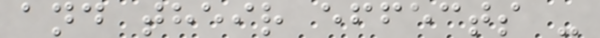and their effects -
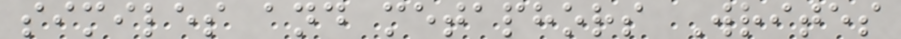similes and metaphors Writes
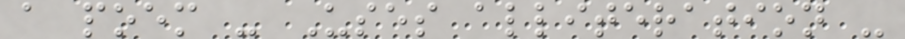a poem - Uses alliteration -
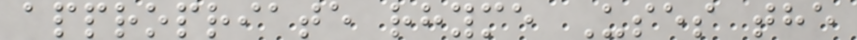appropriate rhyme Uses the
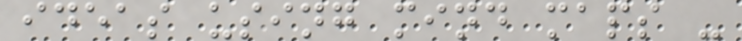ideas using mind maps -
